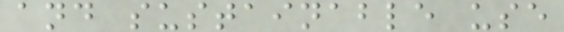and sustainable use
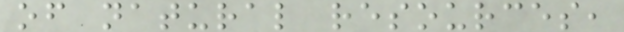of natural resources,
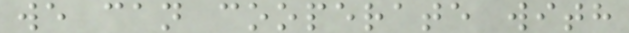we can cooperate with
